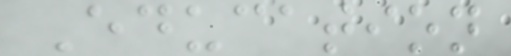Education
